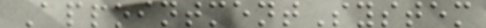AppointmentSystem
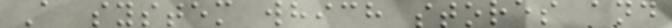A system which stores and
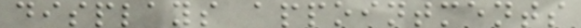displays appointments
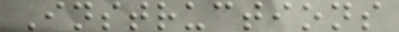Instructions
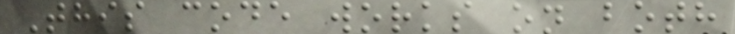This code works on both
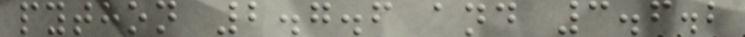python 2.7.6 and 3.6.2
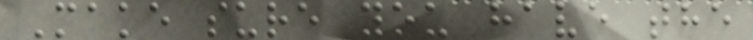Make sure you have the
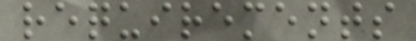requirements
